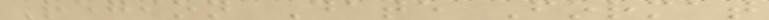Region Date Format
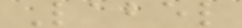Label
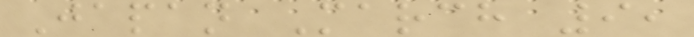Japan March 9,
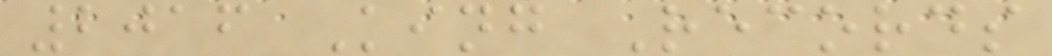2016 King Records
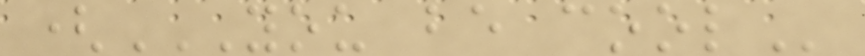(YOU BE COOL
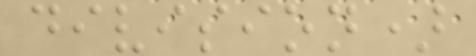division)
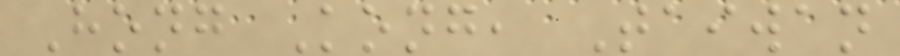Hong Kong, Taiwan
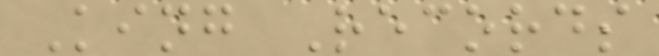King Records
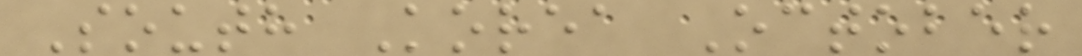South Korea October
